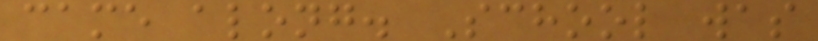came along. School was
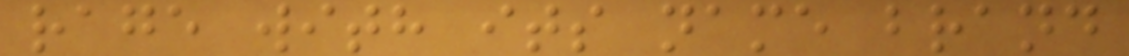rage with its name brand
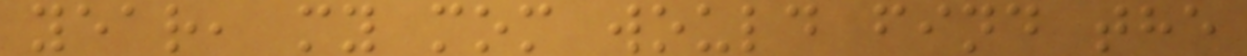year, my mom would find the
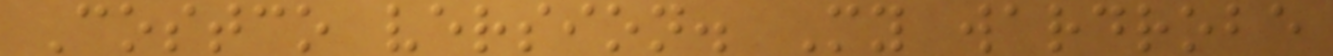Costco version. My wardrobe
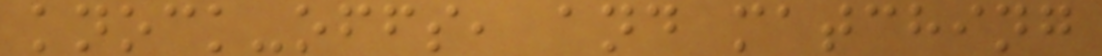knock-offs, and matching
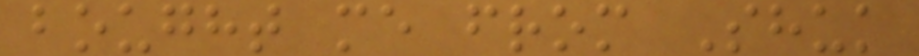bought me from Shuk
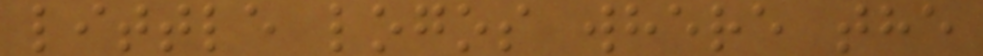little logos where the
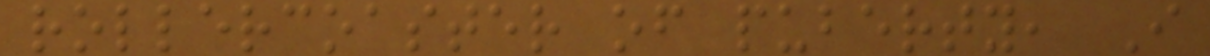rollercoaster of puberty, I
